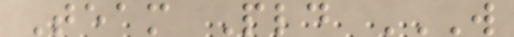Team Pld W
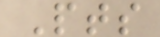Pts
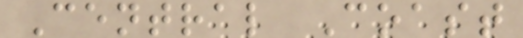Central Coast
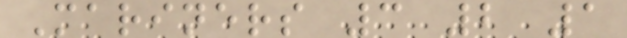Mariners 3 2 1
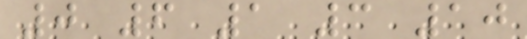0 6 1 3 10
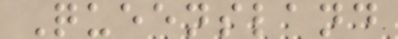Queensland
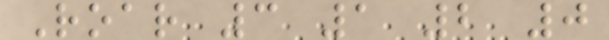Roar 3 1 2 0
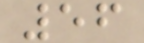56
